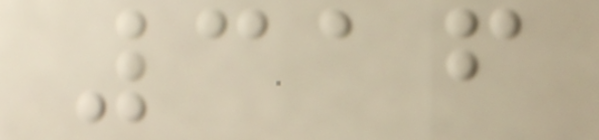316
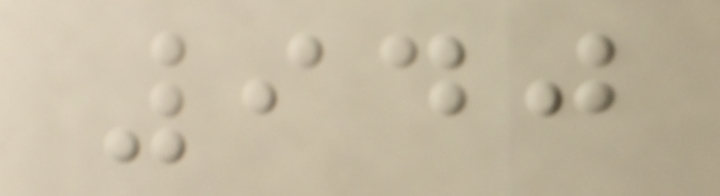940
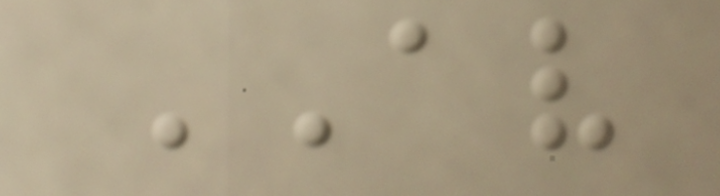AV
